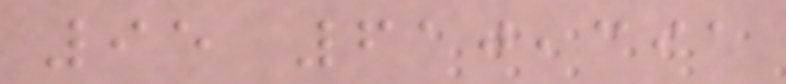95 610,391
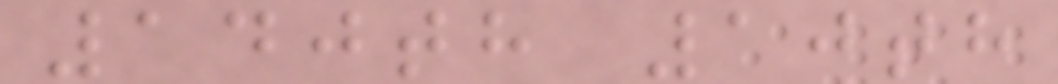140th 10th
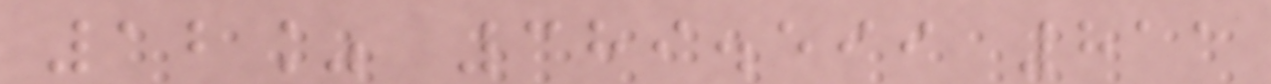12% 389.599 811
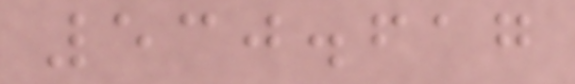530.617
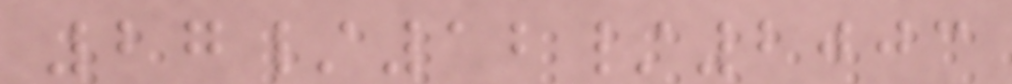27/12/2003
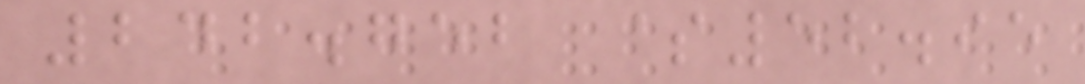242.752 $52.95
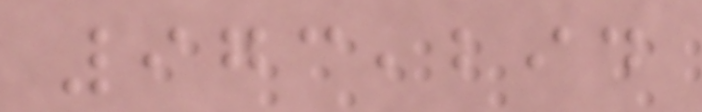973,294
